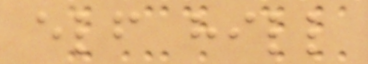elf hill
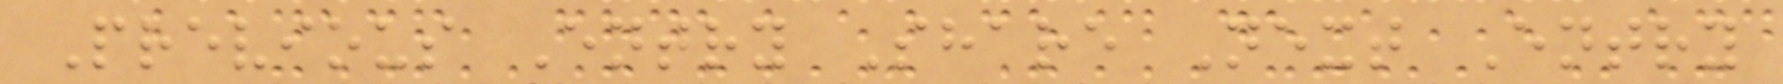Previous Entry Share Next Entry
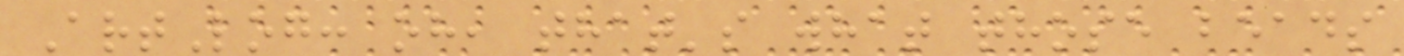ArtLog: oh, that's what those beads
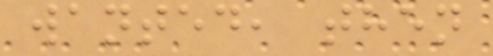wanted, then
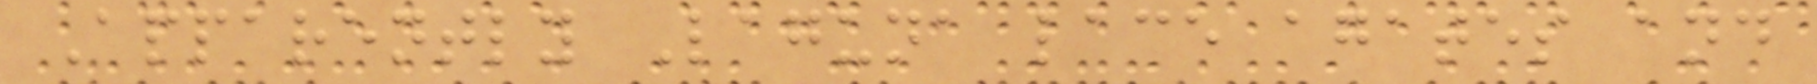Apparently Laguna lace agates and
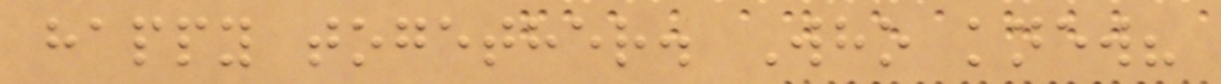happy together. Who knew?
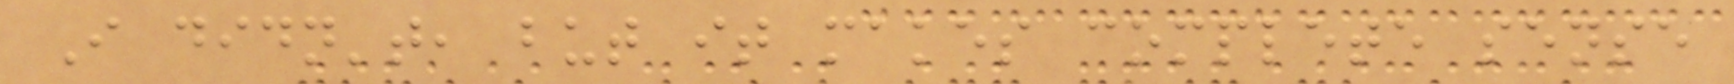I didn't, but it makes complete sense
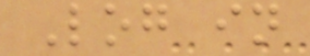Log in
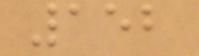152
